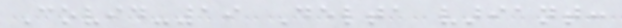Covid-19 Delta variant:
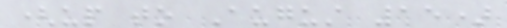(up to August 15)
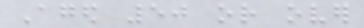Aged 50 or over
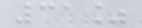31%
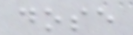dose
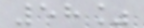58%
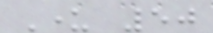Under 50
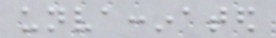unvaccinated
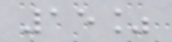15%
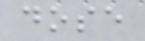dose
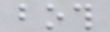both
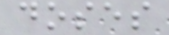doses
